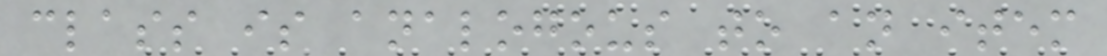class is analogous to an item
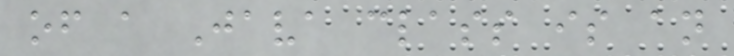of a Java class is an
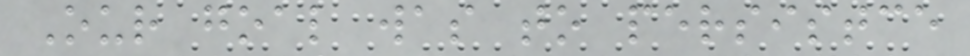Our goal was to persistce
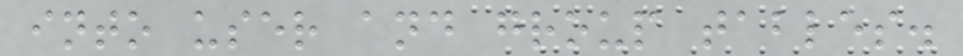into user and group tables.
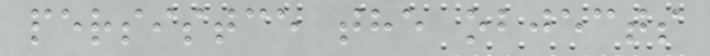persistce the objects
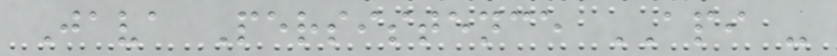Java Persistence API -
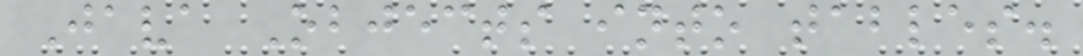Java Objects into tables.
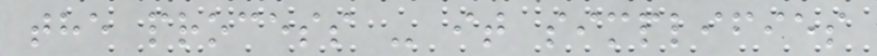the process - it simplifies
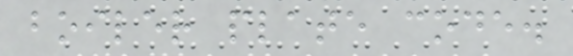boiler plate code.
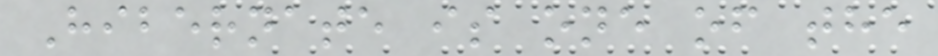Hibernate is one of the
